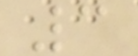3
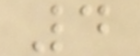4
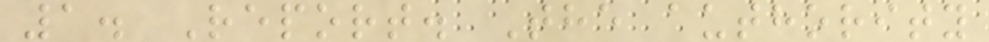1. Report. The authority
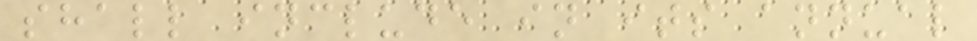shall include in its annual
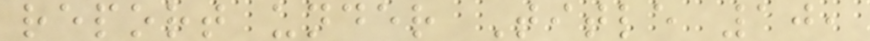report under Title 10,
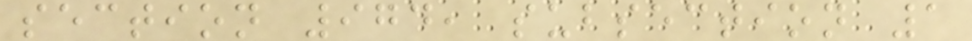section 974, subsection 1
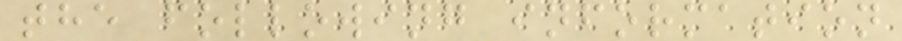the following information
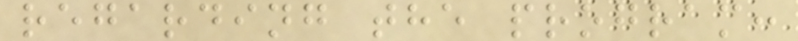regarding the program:
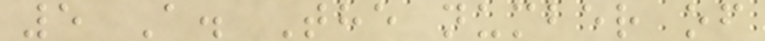5 A. The number of
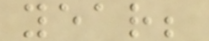year;
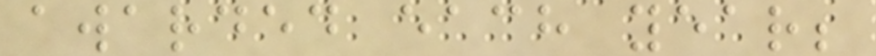awarded each year;
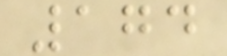174
